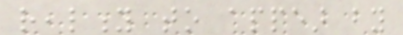reality to appear by
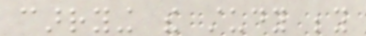carrying the study beyond
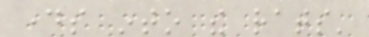days into the rats'
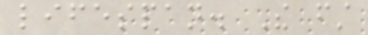lifespan. The first
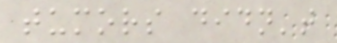tumors didn't
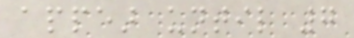appear until 7
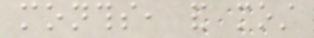months, and most
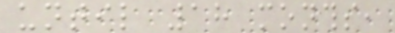until 18 months,
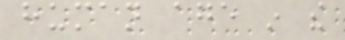human age in the
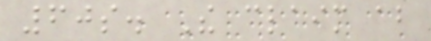60s. The claim about
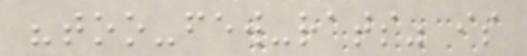"too-few-rats" is
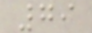79
